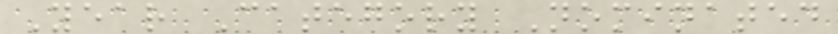Year Category Nominated
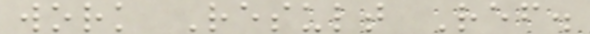work Result Ref.
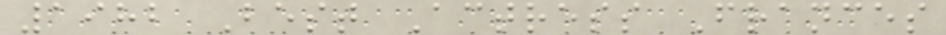1982 Best Actress Frances
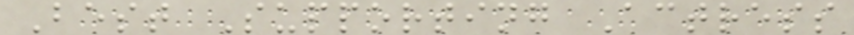Best Supporting Actress
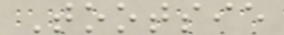Tootsie
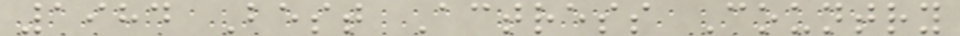1984 Best Actress Country
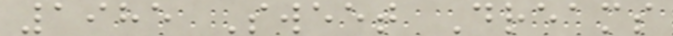1985 Sweet Dreams
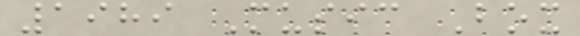1989 Music Box
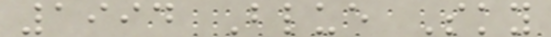1994 Blue Sky
